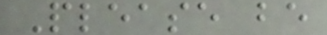Please be
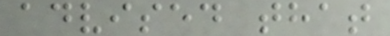advised that
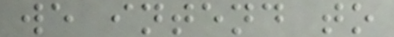we intend to
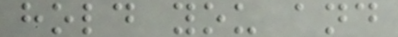hold you and
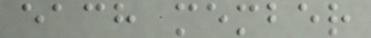each member
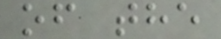of the
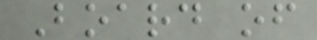Board of
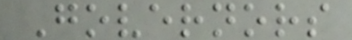Governors
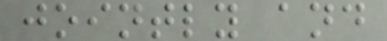jointly and
